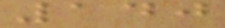140
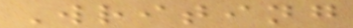Writing
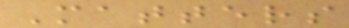Matters
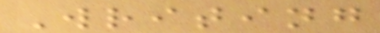Writing
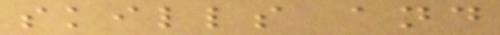skills and
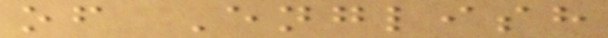of English
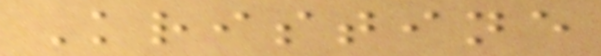Kristine
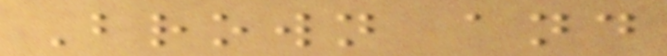Brown and
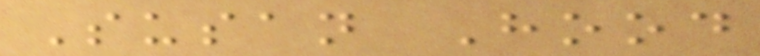Susan Hood
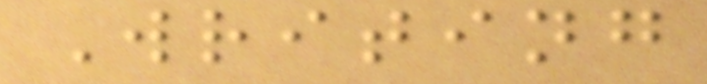Writing
